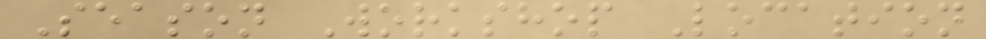Season Workshop Location
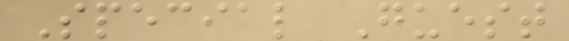Special Guest
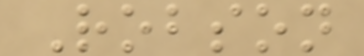Robson
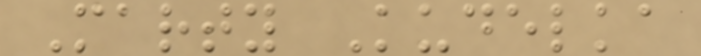Marty Kudelka
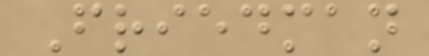Friedman
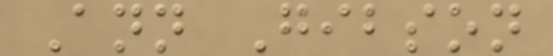Ann Gibson
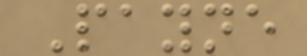Payne
